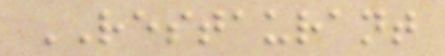RESTAURANT
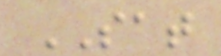SAT
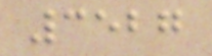3527
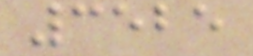3525
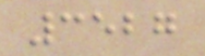3527
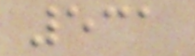531
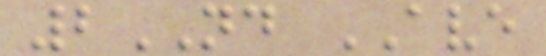2ND AVE
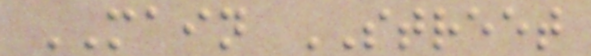MAIN STREET
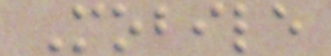Mobile
